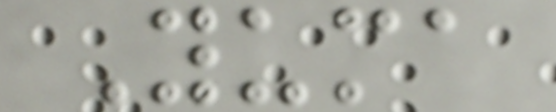Yuma
